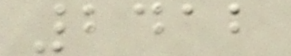2412
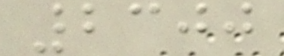2300
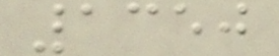1350
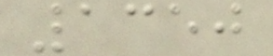1350
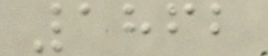1862
